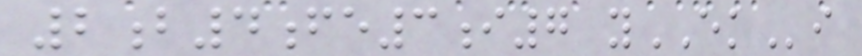2b4fe3i7 yEKi
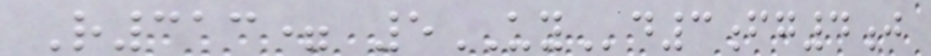R313= 5UYd3fg4j
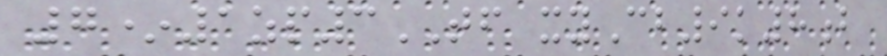7*1zp3TF xyCb9k8b
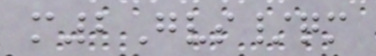m2Gvs/qm
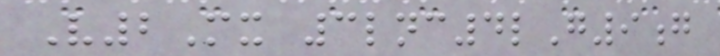V2Mx 3lnc4lG9g
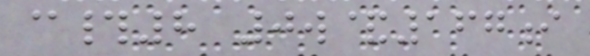c#8 0w&167i
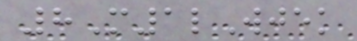8M1lWjek
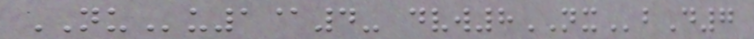NUu1@4- dvw8NXbD7
